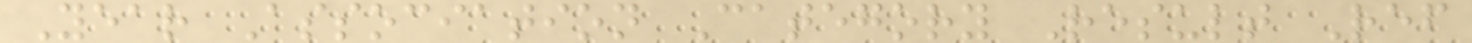Year Association Category Result Ref
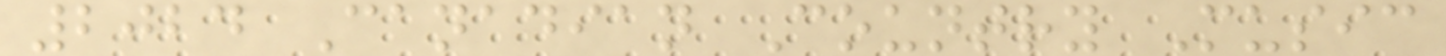2024 Canadian Country Music
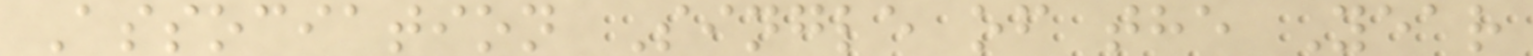Association Single of the Year
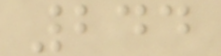244
